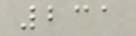231
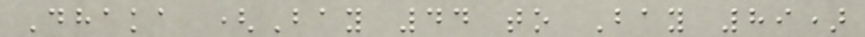Dhaka (Bay 44 to Bay 89)
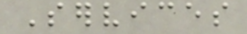Services
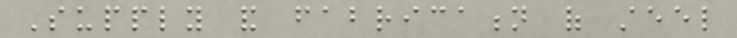Supply and fabrication of steel
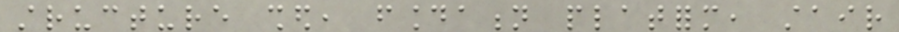structure shed, foundation platform, stair
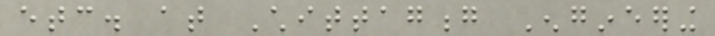etc. at Chittagong Engineering
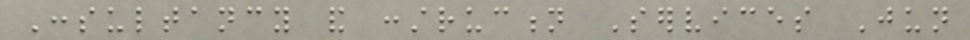Consultancy and construction Services Jun
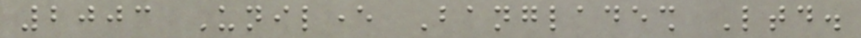2003 Unilever Bangladesh Ltd.
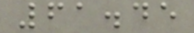61.45
